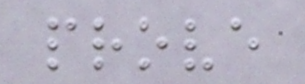prove
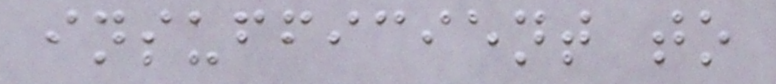insufficient to
